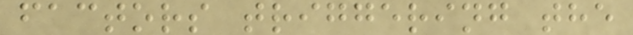factors triggering the
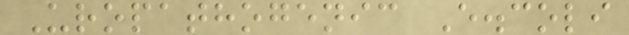Uropathogenic E.coli
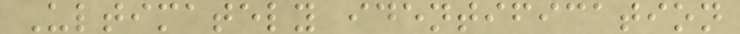Ultimately identification
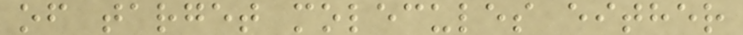of target molecules either
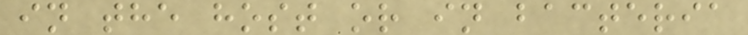in the host or in bacteria
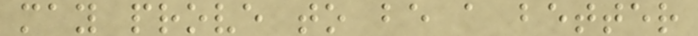may prove to be a better
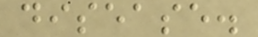disease.
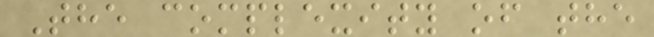The complexity of the
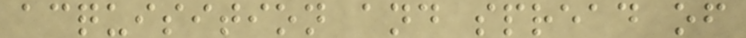acquisition and spread of
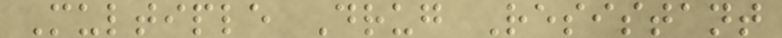Multiple Drug Resistant
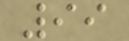99
